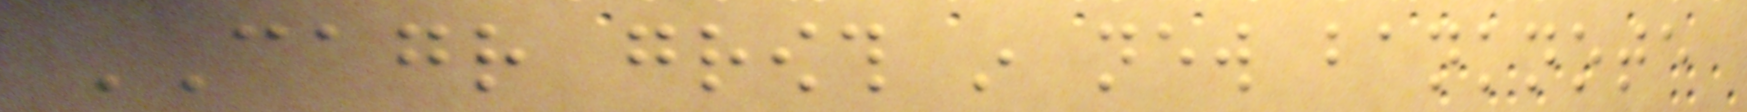CAGR growth in new banknote
